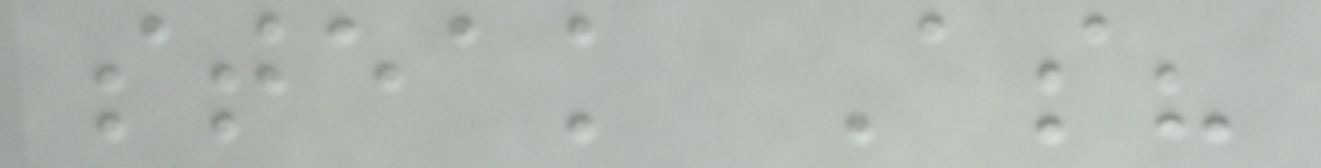steak As?
